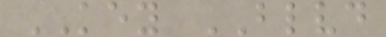KEY BLVD
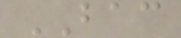BAC
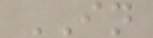IN
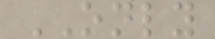ONLY
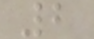2
